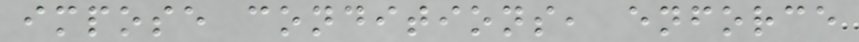impose conditions, enforce
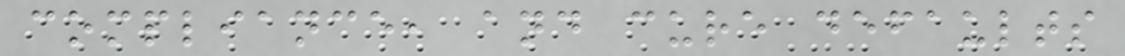compliance, and cure defaults
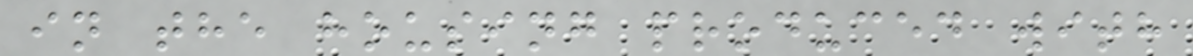in the housing produced with
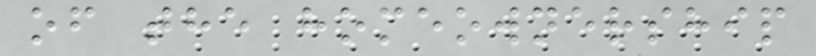of the homeownership
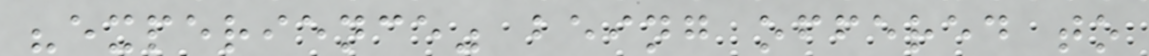"experience" being offered to
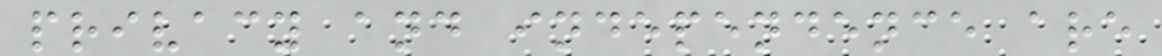privacy and independence are
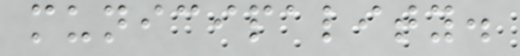municipality.
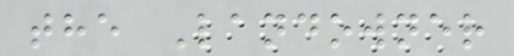the Landowner
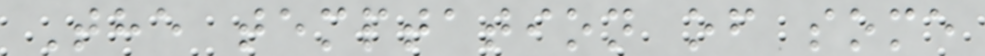The temptation of some
